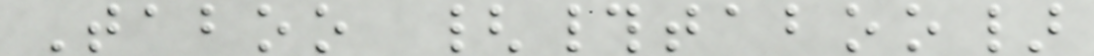Taboo {#taboo}
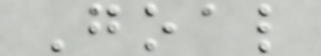Goal
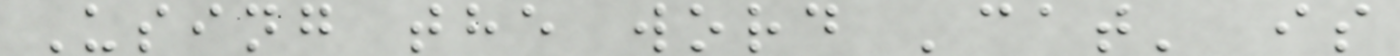Using the word 'cat' is
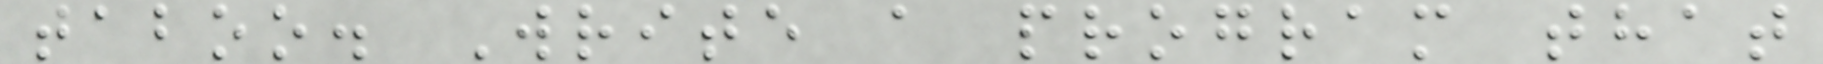taboo. Write a program that
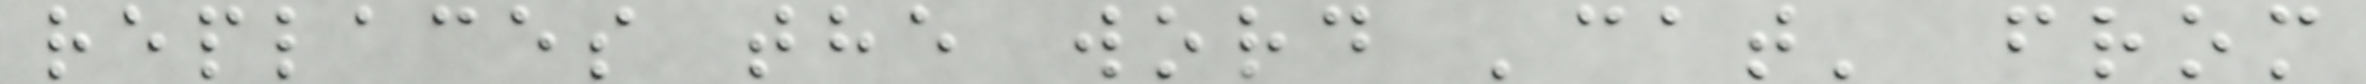replaces the word 'cat' from
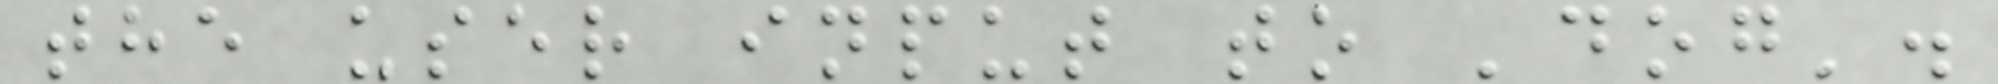the user input to 'dog'.
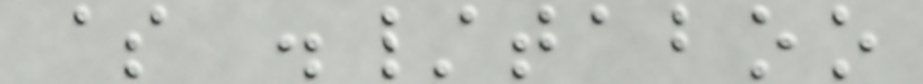$ ./taboo
